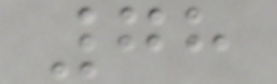78
